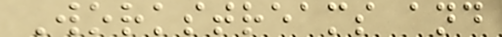Workstreams and
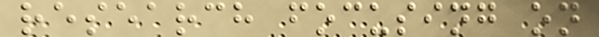research focusing on
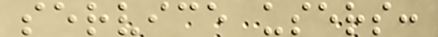service users:
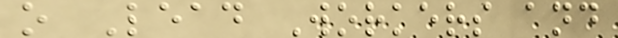o Lead Workers and
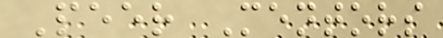Peer Mentors
